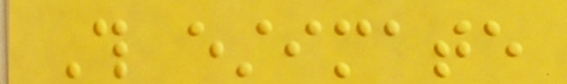This estimate
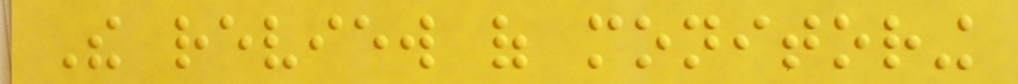The review of monitoring
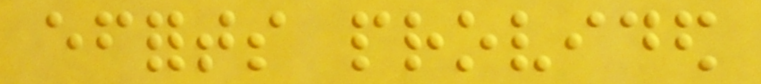efforts provided
